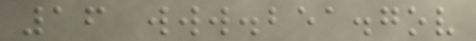16 www.bea.gov
